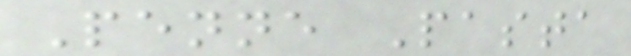Penne Pasta
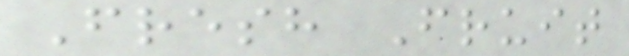Fresh Fruit
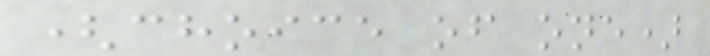(choice of one)
